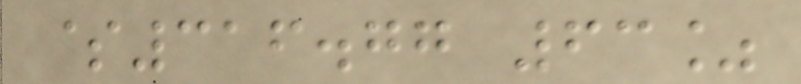$316.77 63%
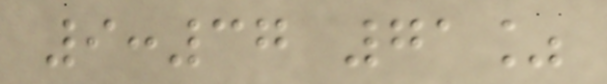9:37 71%
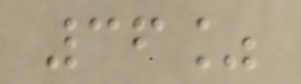36%
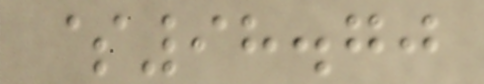$98.70
